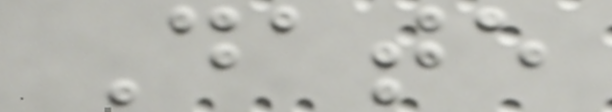Date
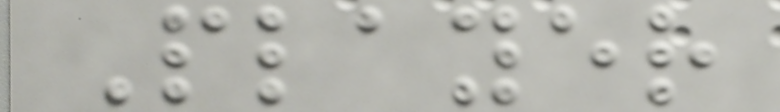Player
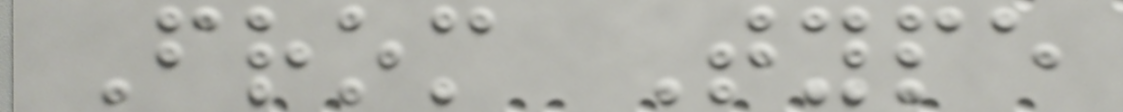From Type
